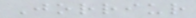Jorriur
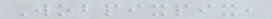Wobpixpix,
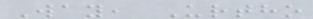Way, Urtho
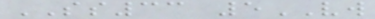SS33 5VW
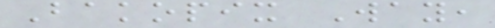Bakopix Way,
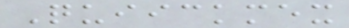Quiickmex
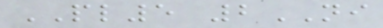PL5 2NI
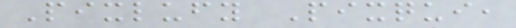Pixlufy Pixqui,
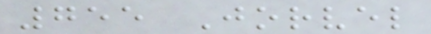755 Jorvel
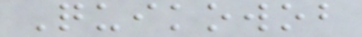Quikowob
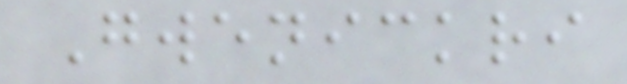Gwenickri
